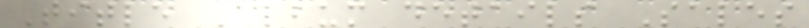Title Album details Sales
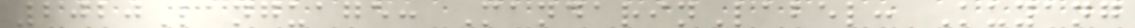2020Language: MandarinLabel: Kuyang
